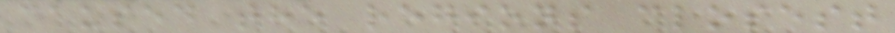caused the regions closest
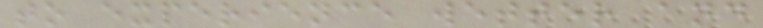to experience wetter and
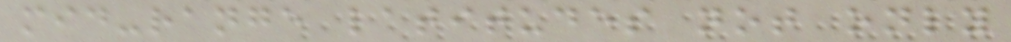mid-range latitudes not only
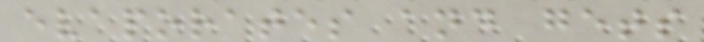evaporates and gets
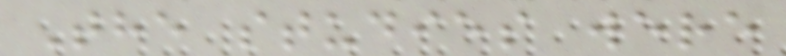The studies were
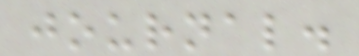journal.
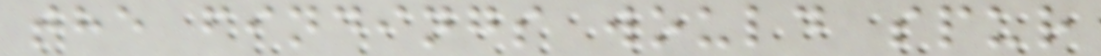the findings would spur
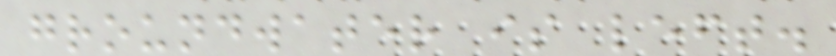groundwater is left.
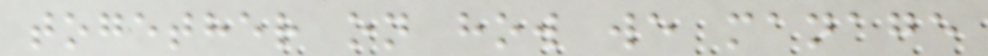together on how we manage
